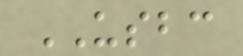USBC
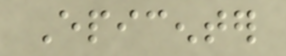Epicenter
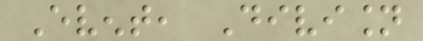Event, Division
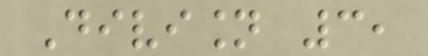Division 3,
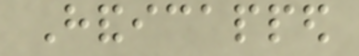Handicapped
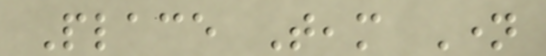Place Team Name
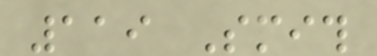119 Smith
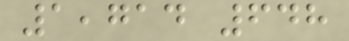1,714 648
